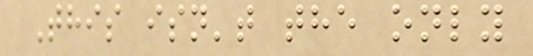This isn't the only
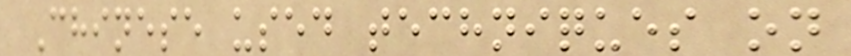Chinese used techniques on
